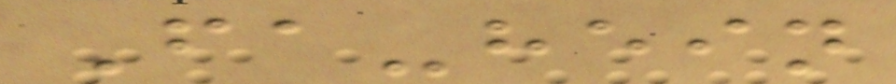Fa-hein
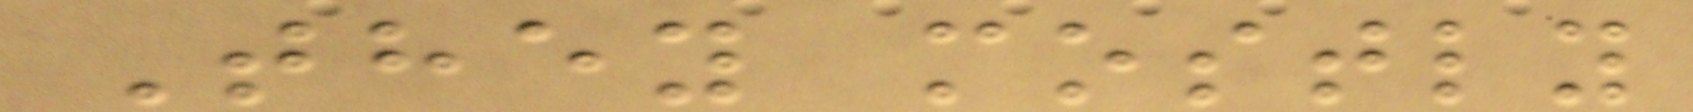They mostly
